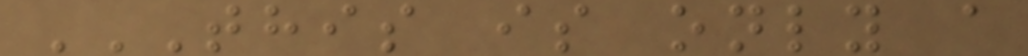THIS IS ONLY A
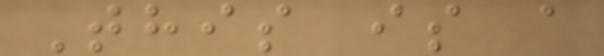This is a
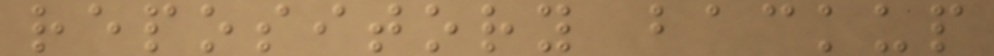repository backup
